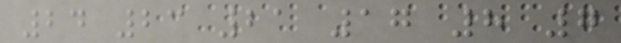24 23 21 17 8 7
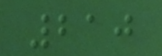210
